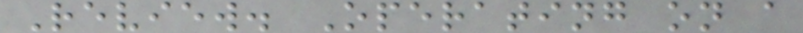Review. Operating on a
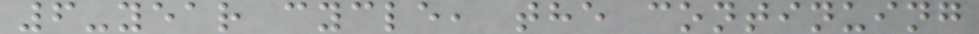6-year cycle, the continuing
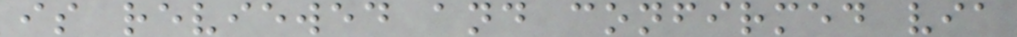is reviewed and confirmed via
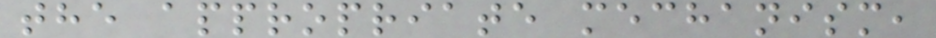the appropriate mechanism,
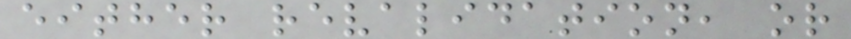either revalidation, or
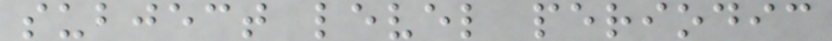subject level periodic
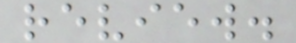review.
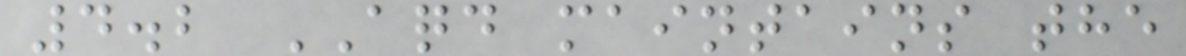4.2 AQD maintains the
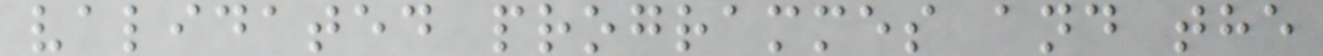validated programmes and the
